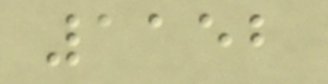1152
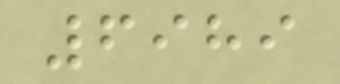6989
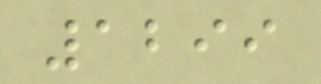1299
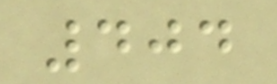404
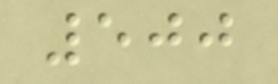500
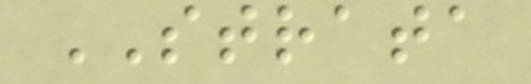STRATA
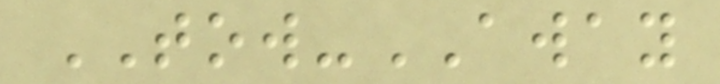TOW-AWAY
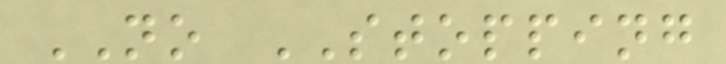NO STOPPING
